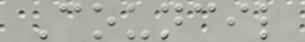Council
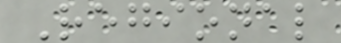Regional
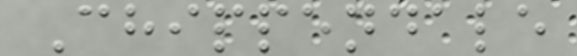Chippendale
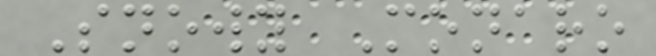Snowy Monaro
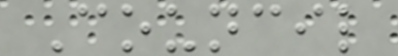Council
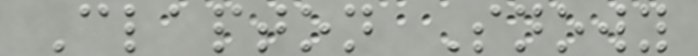Clapton Snowy
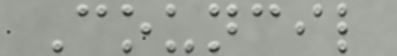Council
